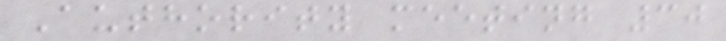Authority meeting 30
